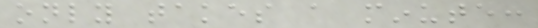only takes a minute:
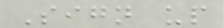Sign up
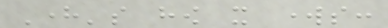Here's how it works:
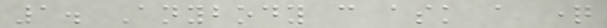1. Anybody can ask a question
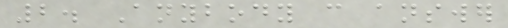2. Anybody can answer
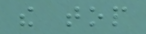the top
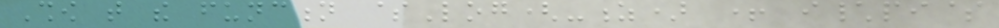Show that the function $Log(-z) + i\pi$
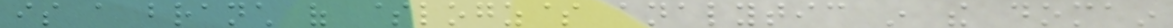is a branch of $logz$ analytic in the domain
